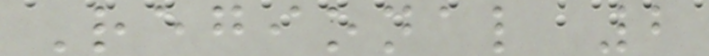Regional 2
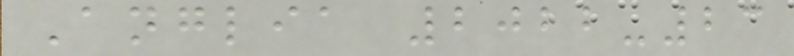Anglia 2022-23
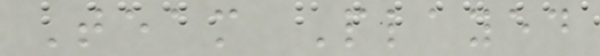Team Played
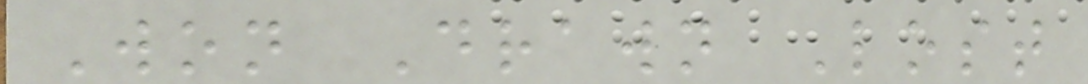Won Drawn Lost
